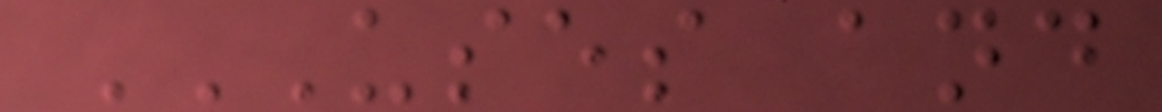USES AND
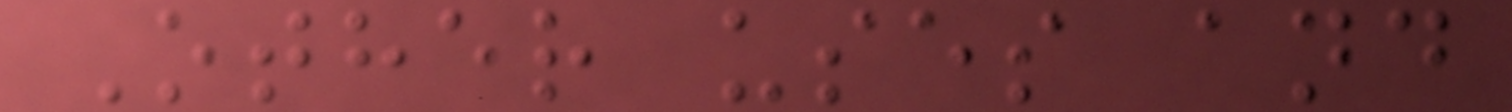Other uses and
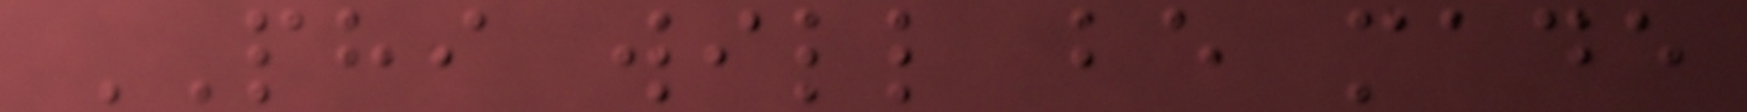PHI will be made
